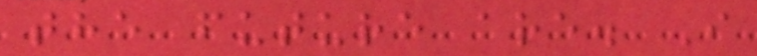the future are. I
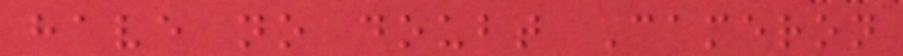have no doubt Cameron
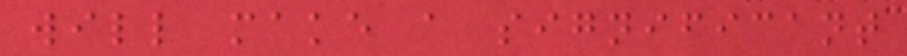will make a significant
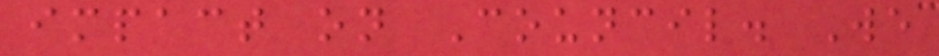impact on Council. We
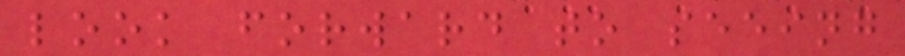look forward to seeing
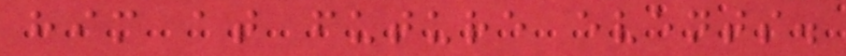him at future events.
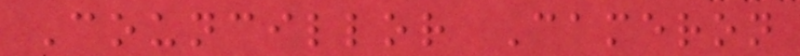Councillor Cameron
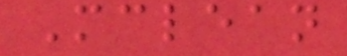Mclean
